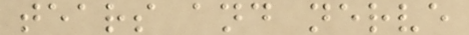tears and nerve
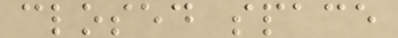closed space
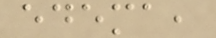edema,
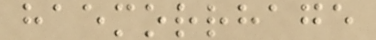haemorrhage
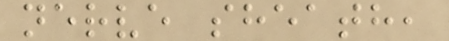nerve sheath,
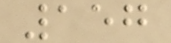157
